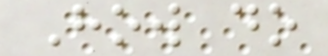How do
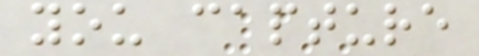you capture
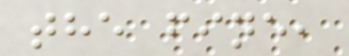the fine,
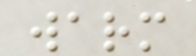warm
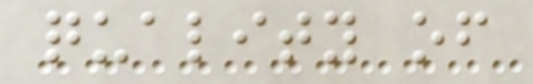quality of
